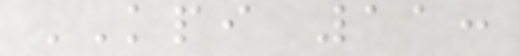KPI 11:
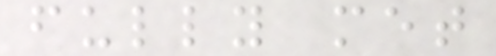fully met
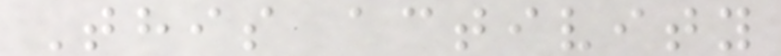This activity
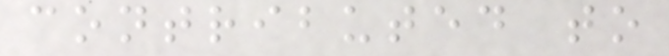contributed to
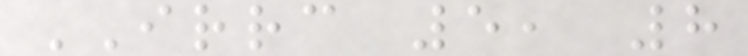IRRC 5, 8
